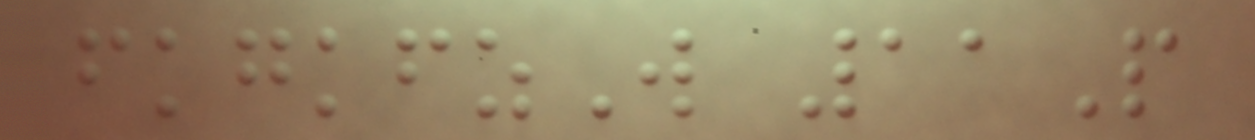fkgkfzW 11P
